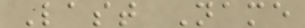Last Name
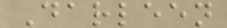Darleen
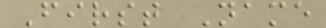First Name
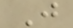J
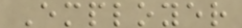Employer
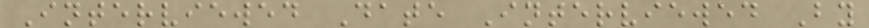Interviewed Date Interviewed By
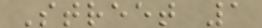Street 1
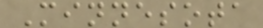Minnesota
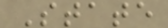State
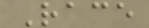Race
